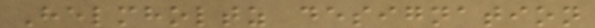Helmholtz designation
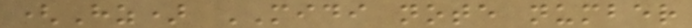(Hz) MIDI note number
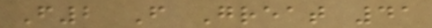F2 F Great 41
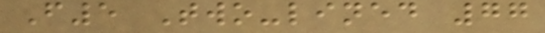F5 Two-lined 77
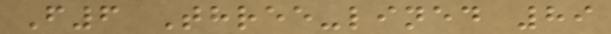F6 Three-lined 89
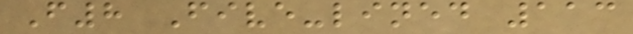F8 Five-lined 113
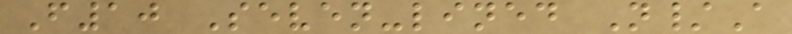F10 Seven-lined N/A
